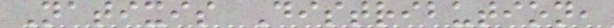Natixis Distribution,
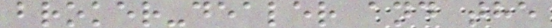broker-dealer and the
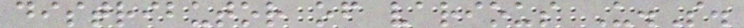distributor of various U.S.
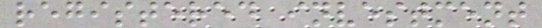registered investment
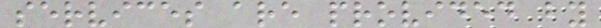services are provided by
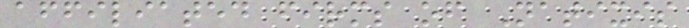affiliated firms of Natixis
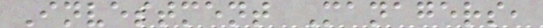Investment Managers,
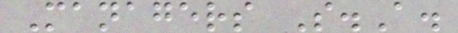Managers S.A.
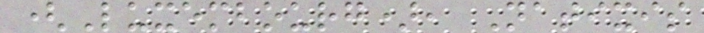(Luxembourg), Natixis
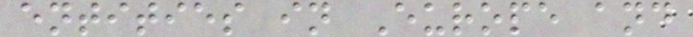entities in Europe and
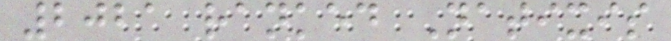2021 ranked Natixis
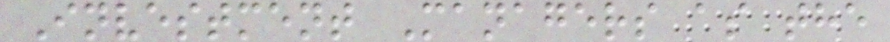Investment Managers as the
